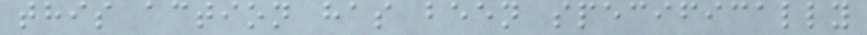this action has been specifically
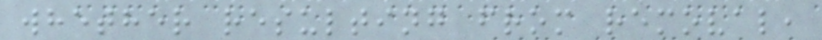whether resulting from removal,
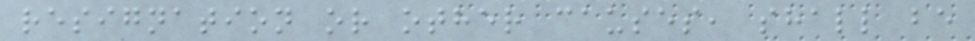resignation or other causes, shall be
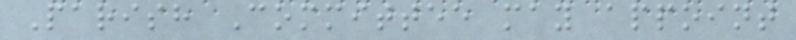Parish Committee may appoint
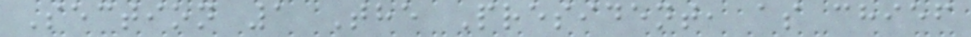Section 1 The President, as chief
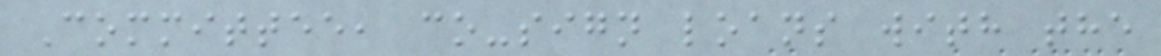Committee, co-sign loans with the
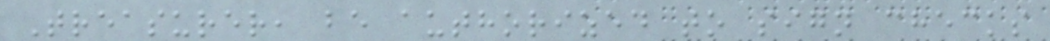Treasurer, be authorized to sign checks
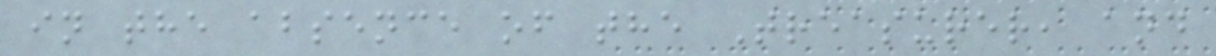in the absence of the Treasurer, and
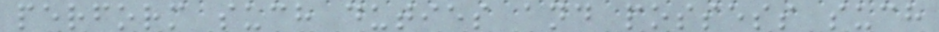perform such duties and possess such
